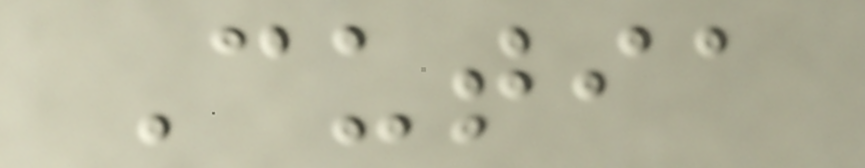Cutia
